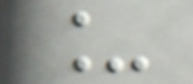_
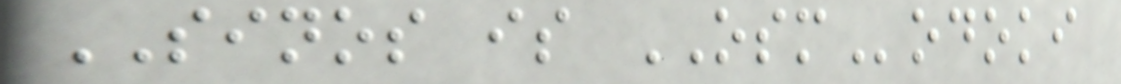SINOS is OSModoki
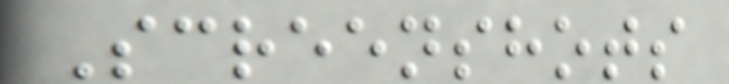Screenshots
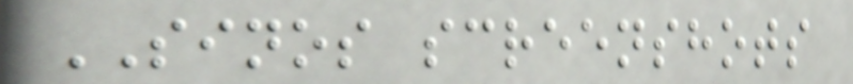SINOS screenshots
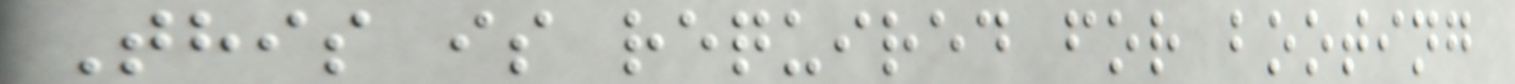This is required for booting
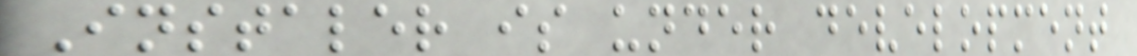Instaler is under development
